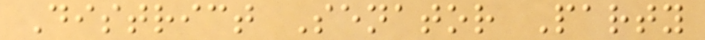District Senator Party
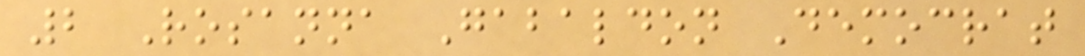2 Rosanna Gabaldon Democrat
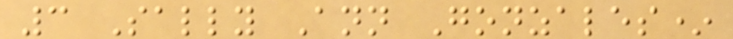3 Sally Ann Gonzales*
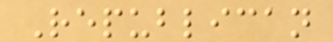Republican
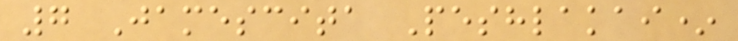7 Jamescita Peshlakai*
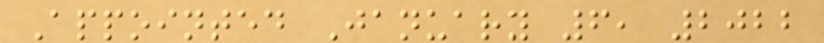Appointed January 6, 2022
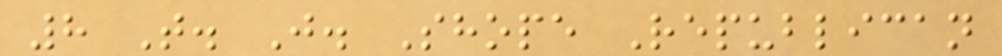8 T. J. Shope Republican
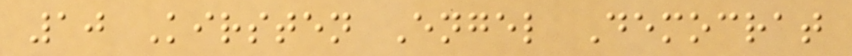10 Kirsten Engel Democrat
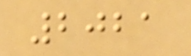2021
